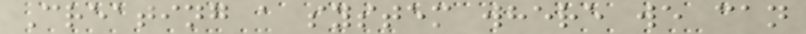Creating a system where we can
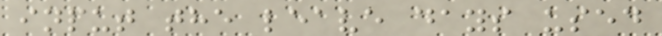input the leave days used
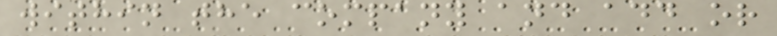within the company and add or
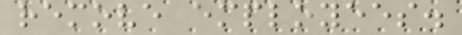remove employees.
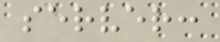server:
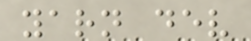yarn dev
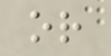or
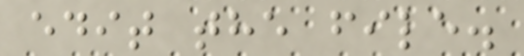edit the file.
